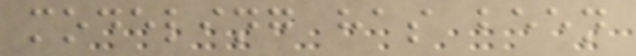modeling has been
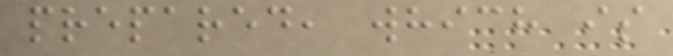prepared, which is
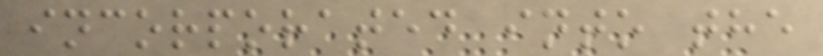incorporated into the
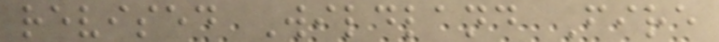revised Wildland Fire
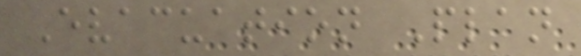Evacuation Plan
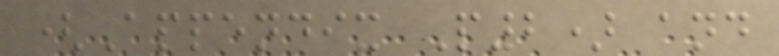(Appendix P2) and
